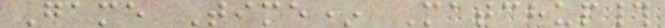Game Time* Matchup#
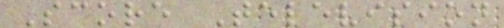Score Television
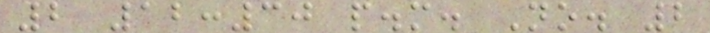2 12:30 p.m. No. 2
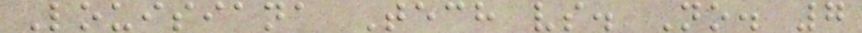Louisiana Tech vs. No. 7
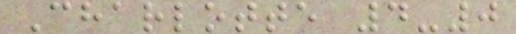Charlotte 4-0
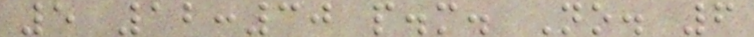5 12:30 p.m. No. 6
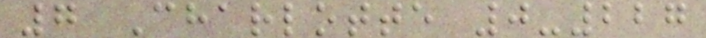7 Charlotte 0-227
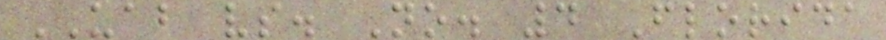UAB vs. No. 4 Florida
